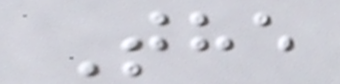The
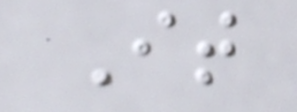It
